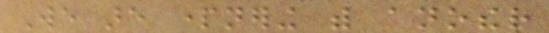We are partnering with another
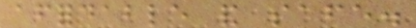affordable and safe.
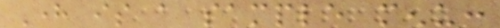Here is a sample menu:
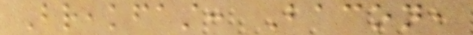Breakfast: Bacon,
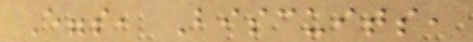Eggs, Biscuits,
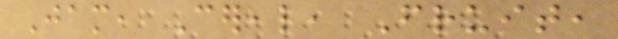Jam, Cereal, Fruit,
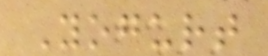Yogurt
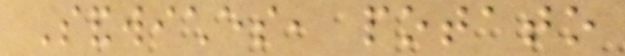Sandwiches, potato
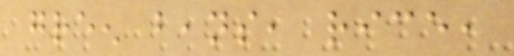green beans, rice,
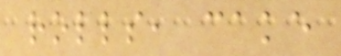rolls, cake
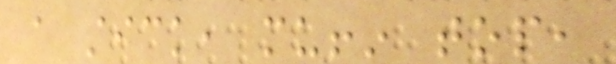a stick, muffin top,
